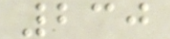230
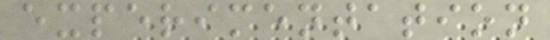experimentation
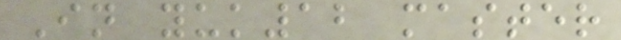In yuk12 master
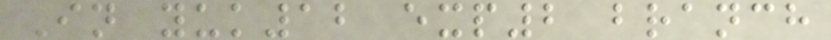In yuk12 exp2 branch
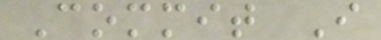Commit I
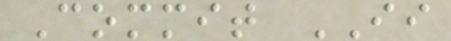Commit II
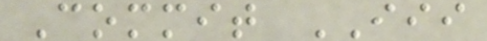Commit III
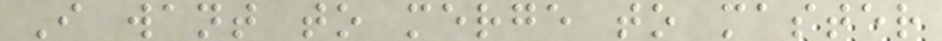I want to merge to master
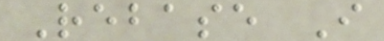Rebase I
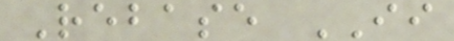Rebase II
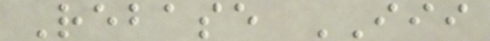Rebase III
